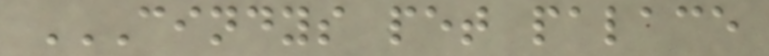CINDYS PET PALACE
